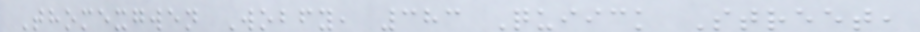Thomexgwen Wobfy, 383 Quiick Street,
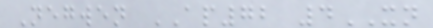Negwen AP72 4XN
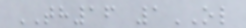TH16 1OL
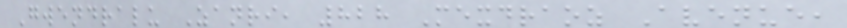Gwendralu Zanri, 828 Mexdraoz Avenue,
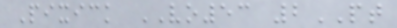Pixick VO53 2PT
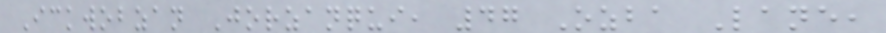Ickwobzan Jorzanqui, 47 Ozba Lane,
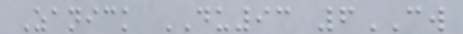Zanick DU93 6CW
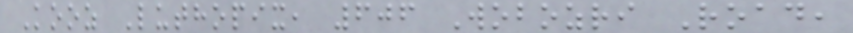Kooz Luthopix, 606 Wobozri Road,
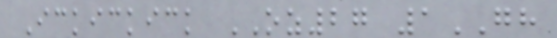Ickickick OZ27 1GH
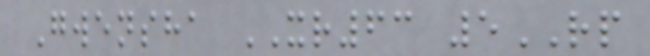Gwensha XR63 5RP
